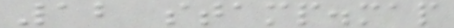12 stamp.map
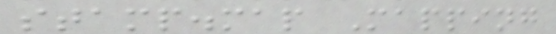stamp.map Mapping
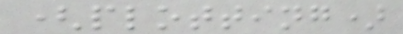(plotting)
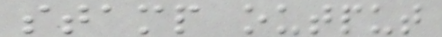stamp output
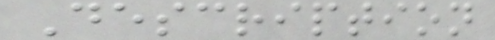Description
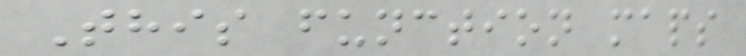This function maps
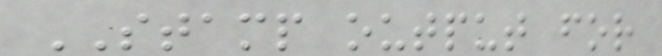STAMP output for
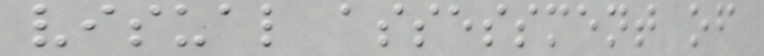visual assessment of
